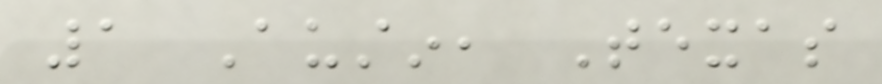1 Austin, Texas
